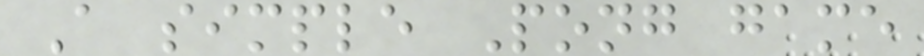A simple Pong game
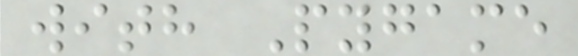with Pygame
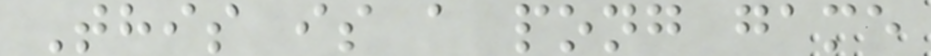This is a pong game
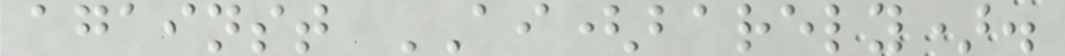against AI(barely).
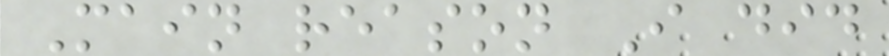Main reason I did
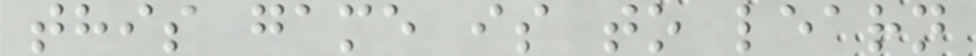this game is to learn
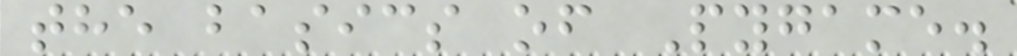the basics of Pygame.
